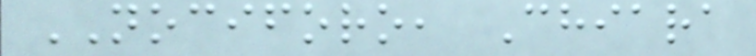NOCIFORO, Chiara
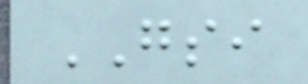GSI
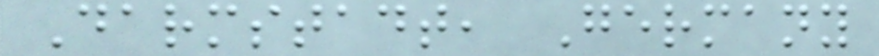Darmstadt, Germany
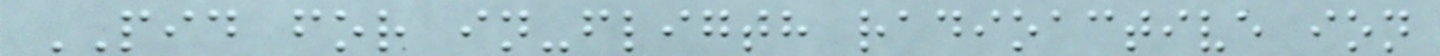PID for in-fligth radioactive ion
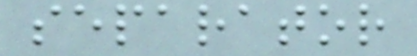separator
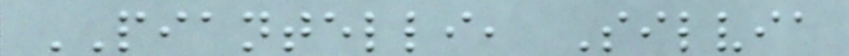PIANTELLI, Silvia
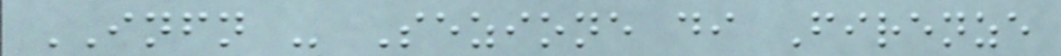INFN - Sezione di Firenze
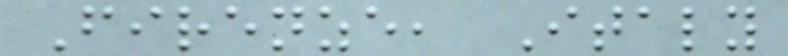Firenze, Italy
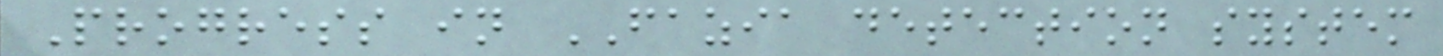Progress in FAZIA detection system
